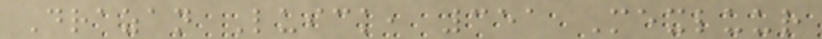Drazan Luick, 351 Mexluur
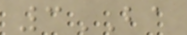3BA
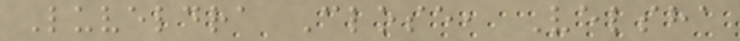Luveldra Close, Velsha
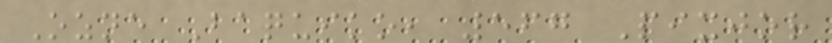Ozne Baquiko, 567 Pixjor
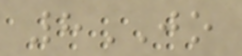8JO
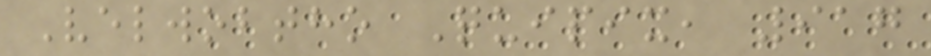Velwobtho Quipix, 917
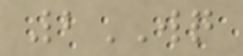2WQ
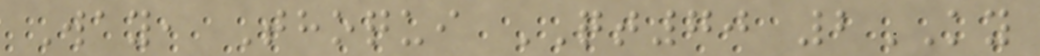Way, Thoqui QT70 2KY
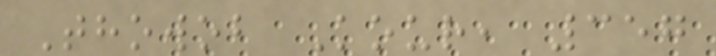Thowob Kour, 357
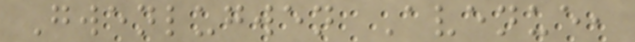Gwenlugwen Avenue,
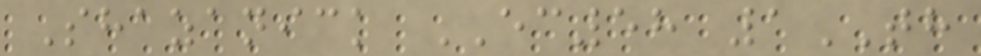Shazanick EC58 1TH
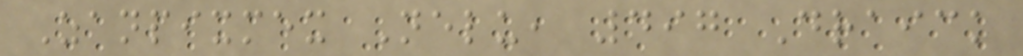Zanpixmex Nelu, 497 Draick
